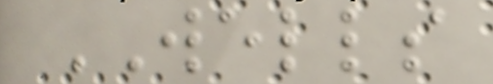WELLS
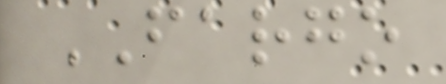FARGO
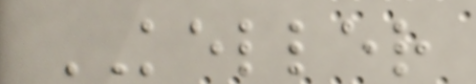KELLER
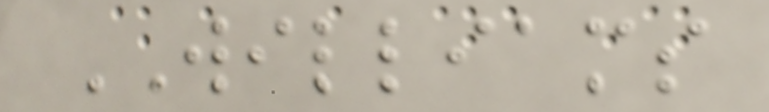WILLIAMS
